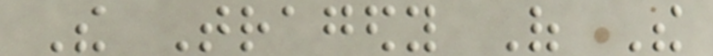The Tragedy Of The
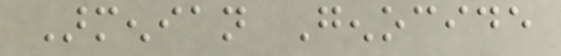Armenian Genocide
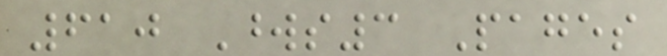610 Words3 Pages
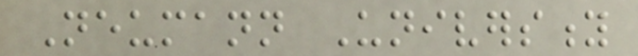Neumann University
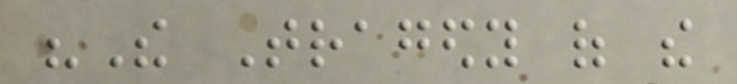"The Tragedy of the
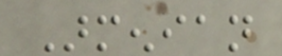Armenian
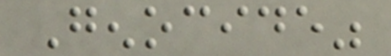Genocide"
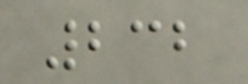232
